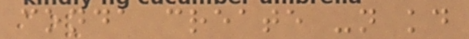conda create -n kd
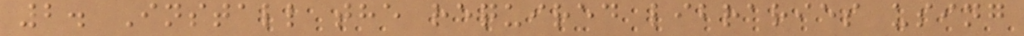2. Install the required libraries using
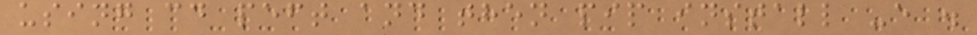using cd peft and then pip install -e .
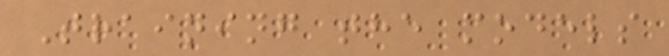Training the models
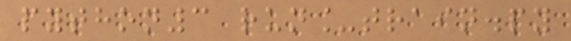python3 run_train.py
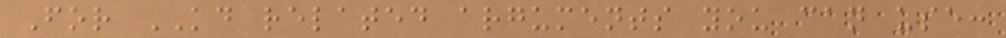For KD related arguments you can use:
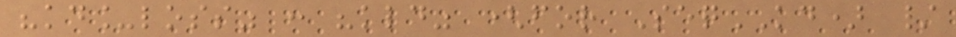"kd_loss" : "kld" (for SeqKD) /
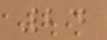24
